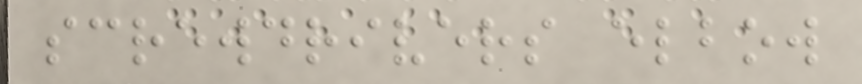screwdrivers elbow
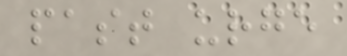past urge
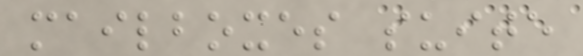mailboxes suite
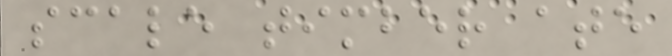scale timber ate
